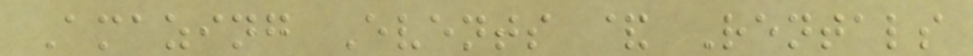Amazing Events & Rentals
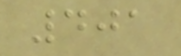401
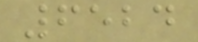6524
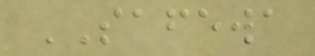SAFEWA
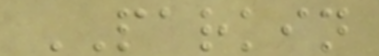PARKIN
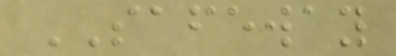SAFEWAY
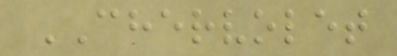CHERVOLET
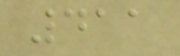411
